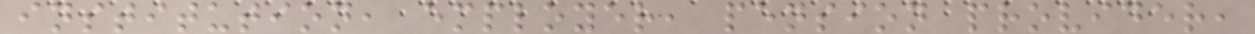institution, employer, pension provider,
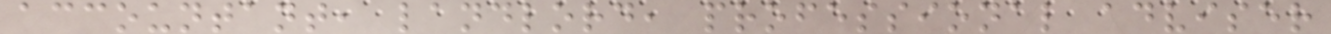accountant, landlord, professional adviser
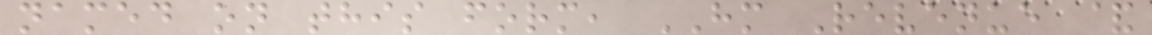named on this form, HM Revenue &
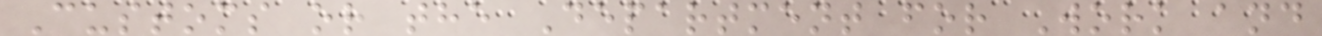Customs or the Department for Work and
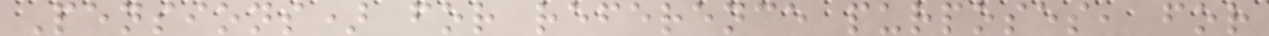Pensions) for reference purposes, for
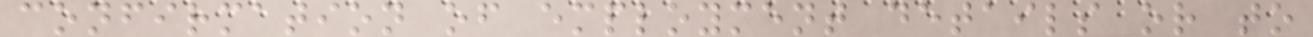confirmation of employment details or to
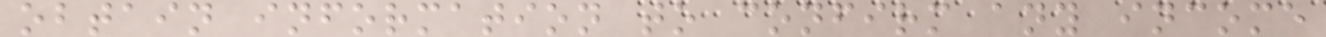obtain information to confirm any income
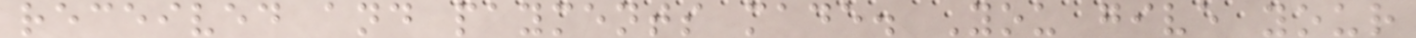received and payments made. You give your
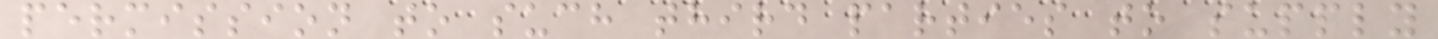permission to such third parties to supply
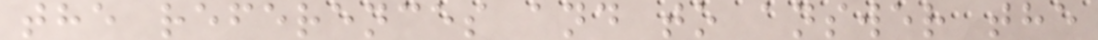the references and to answer the
